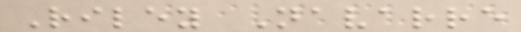Riley Navarre
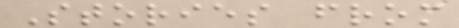Stories from
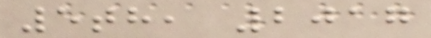5th, 2017
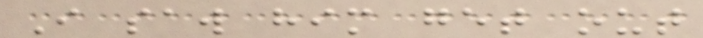I saw him get out
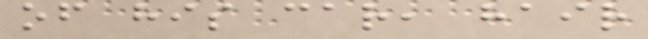of his car, hair
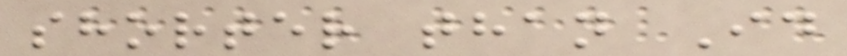shorter than Id
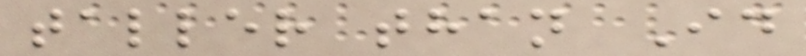taller than Id
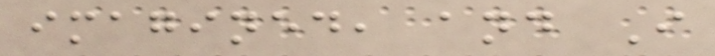imagined, and I
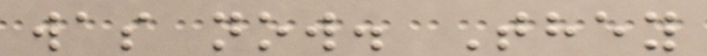was now. They
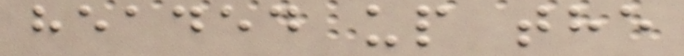headed up the
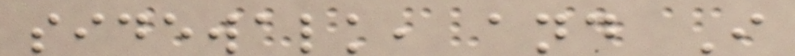sidewalk, and I
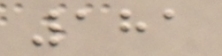181
